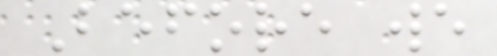Before we
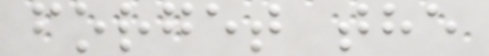forget the
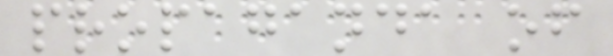propaganda of
